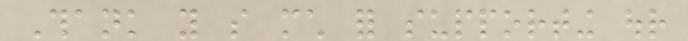Thank you so much for supporting our
